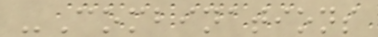-Combinations
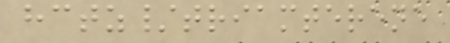hctz/triamterene
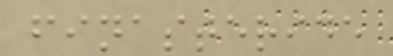finasteride
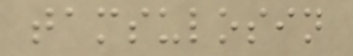tamsulosin
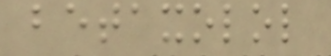betaxolol
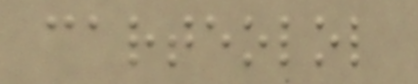carteolol
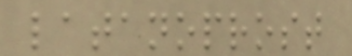latanoprost
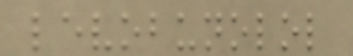levobunolol
